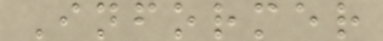Informer
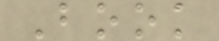Book
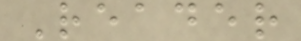Reader
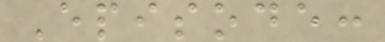Episode:
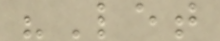"Let
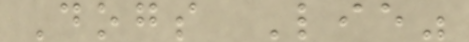Dogs Lie"
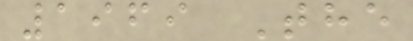1969 The
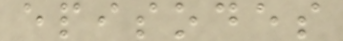episodes
